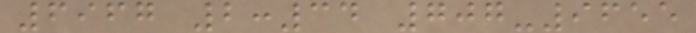6967 2:34 707-9655
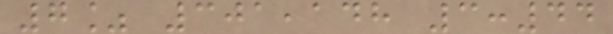7% 301,148 3:44
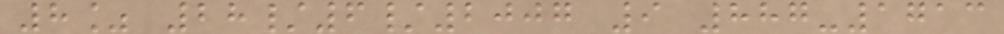8% 28/6/2007 9 887-1713
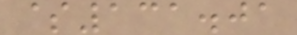$131.01
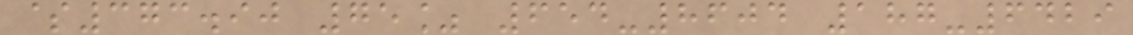$373.90 75% 654-8604 187-6429
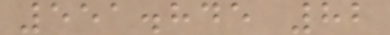551.845 82
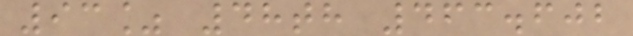93% 48th 463.602
